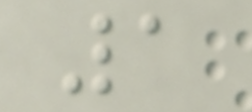1
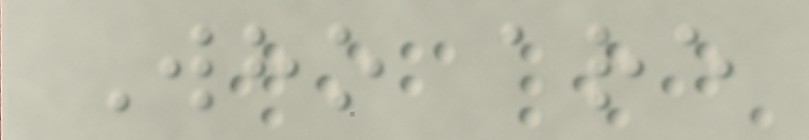Who are
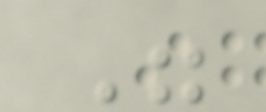"
